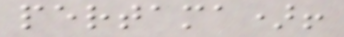pertama)!
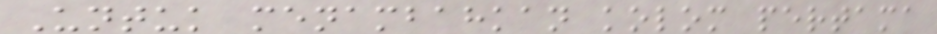Untuk menambahkan kolom pertama
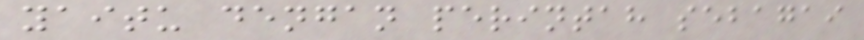yaitu dengan perintah sebagai
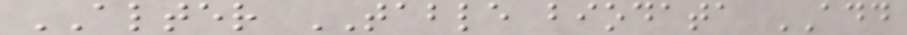ALTER TABLE biodata ADD
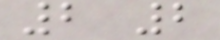2 2
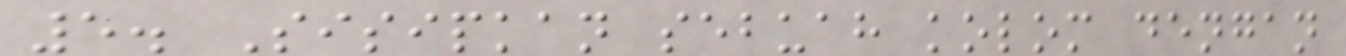5. Sisipkan sebuah kolom dengan
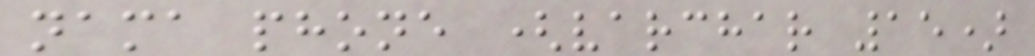nama phone (varchar 15)
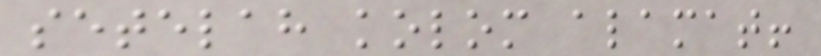setelah kolom alamat!
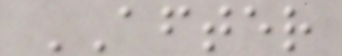AFTER
